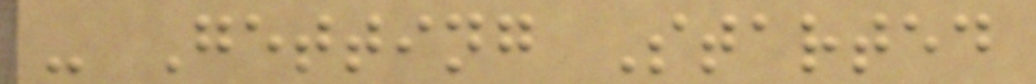- Getting Started
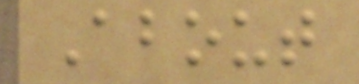About
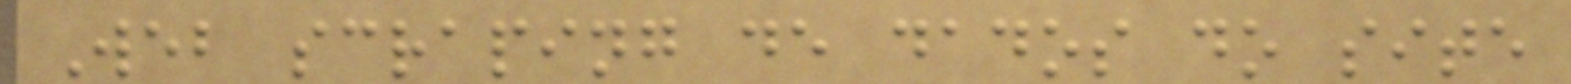Web scraping de dados do site
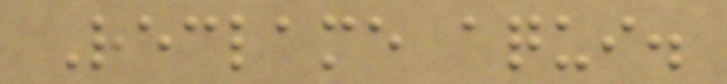Reclame aqui.
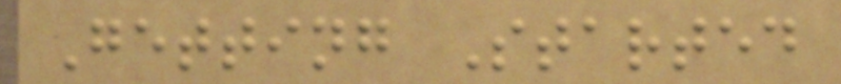Getting Started
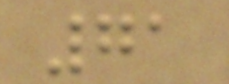71
